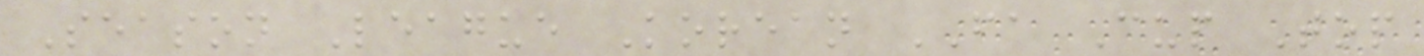Season League Korean FA Cup Top
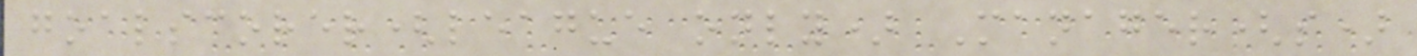goalscorer(league only) Manager(s)
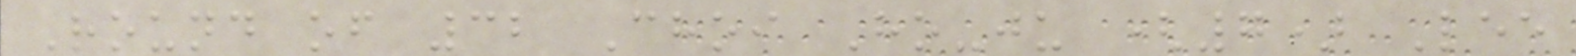Round of 32 Choi Ho-ju (7) Lee
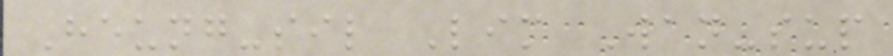Heung-sil Lim Wan-sup
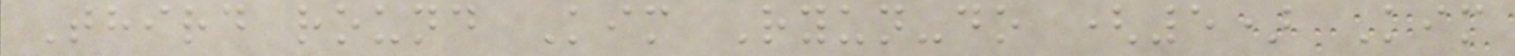Third round Kim Ryun-do (5) Kim
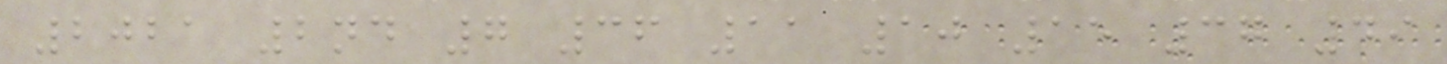2021 2nd 7 36 11 10 15 37 49
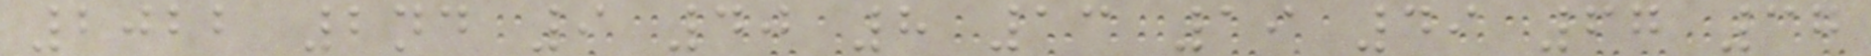2022 2nd 9 40 8 13 19 49 67 37
